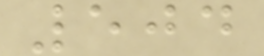504
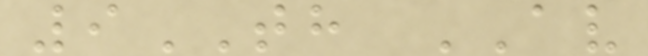9TH AV
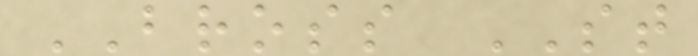BROSS ST
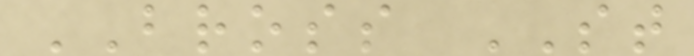BROSS ST
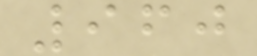960
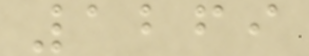1269
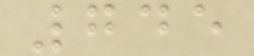745
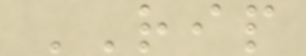RIP
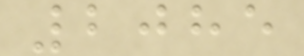2085
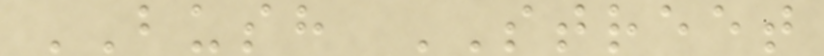BUSH STREET
